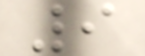9
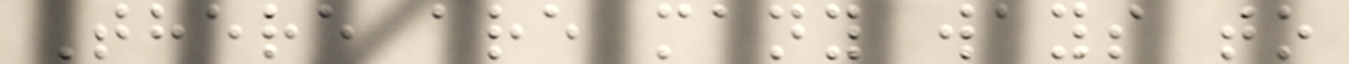There are many ways to
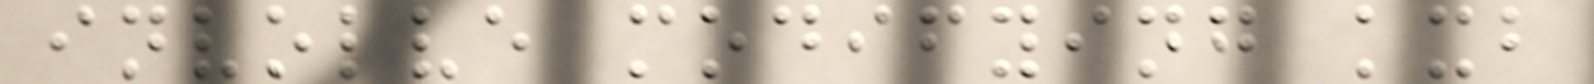involve modifying kxb
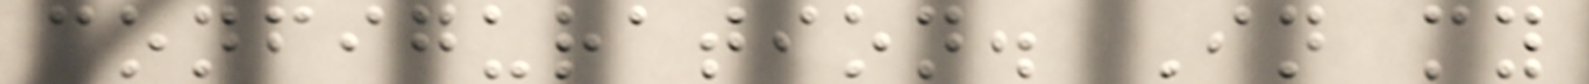configuration. In my
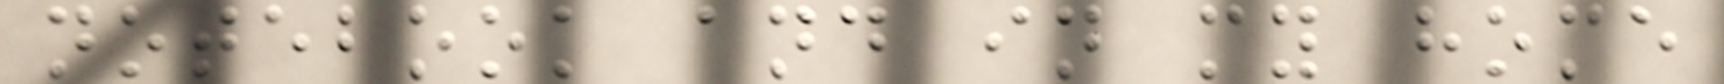notebook and in my home
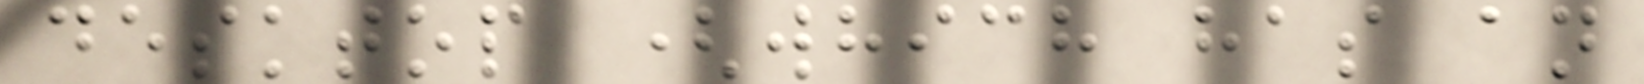desktop (which has an
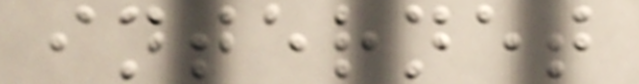internet
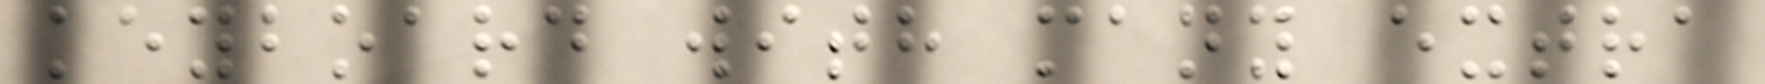keyboard with many extra
